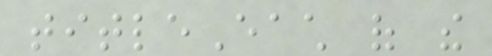titleEach of the
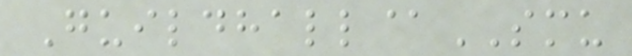Guildhall@SMU
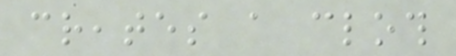creates a cloth
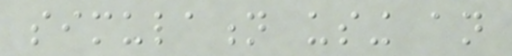simulation using an
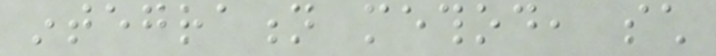integration method, such
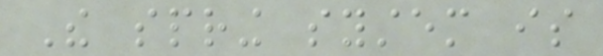The spring system is
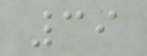39
